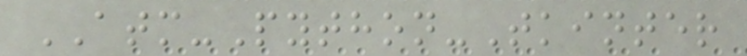ATM-Python-Tkinter
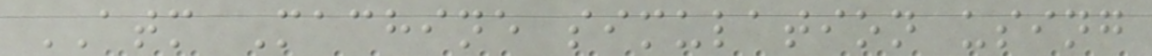ATM Machine simulation using
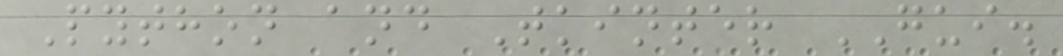Python and Tkinter GUI.
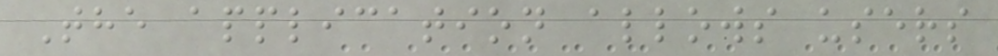The application allows users
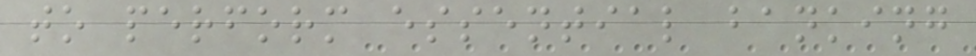to perform essential banking
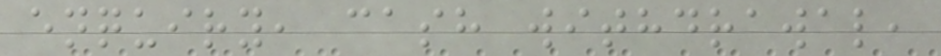enquiry, cash withdrawal,
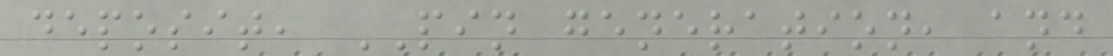deposit, PIN generation, and
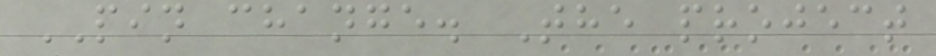PIN change. The project
